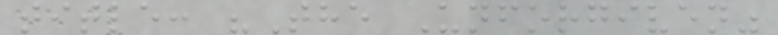title: "The Unforgiven"
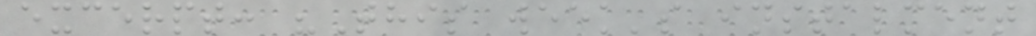excerpt: "This week's instalment
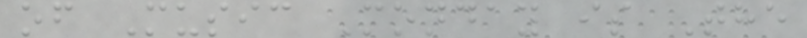of Music Monday is The
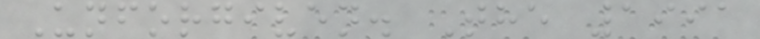Unforgiven. The 1991
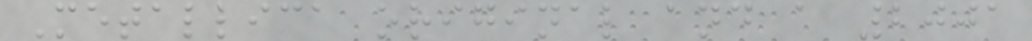Metallica original and a 2001
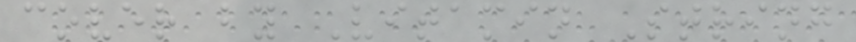cover by Vitamin String
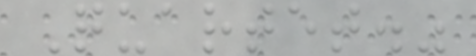Quartet."
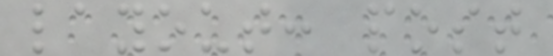layout: post
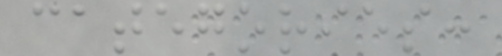categories:
